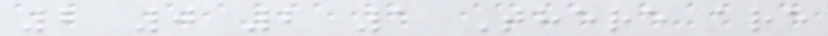2 0 2 1 There are
